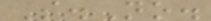S.No.
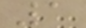1
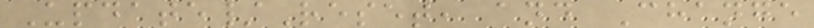Update/Reset, and Change
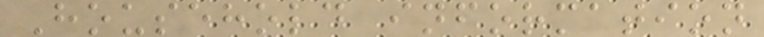Household information
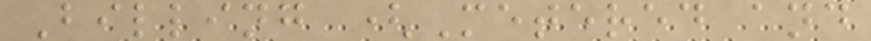Billing (Metered and
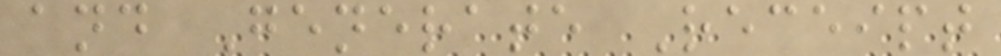and Generate Receipt
